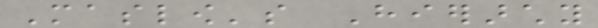Maslow's Hierarchy
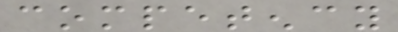competency
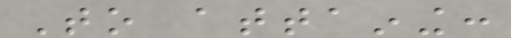To attaining:
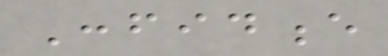Confidence
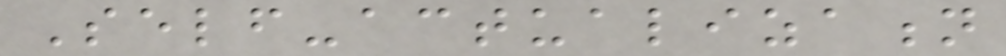Self-actualization
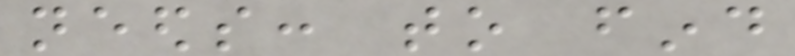needs: to find
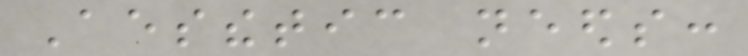Aesthetic needs:
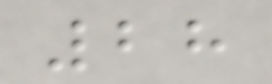28
